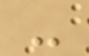-
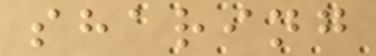sharing
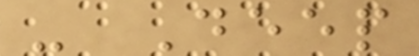- Deep
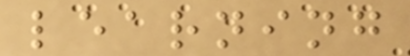learning
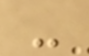-
